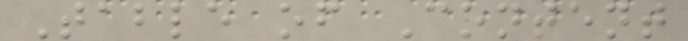Table of Content
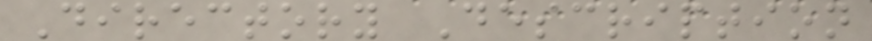Directory Description
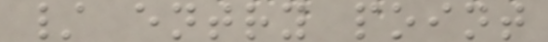/ entry point
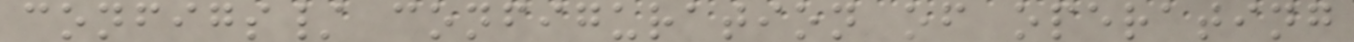configs/ configuration of operating
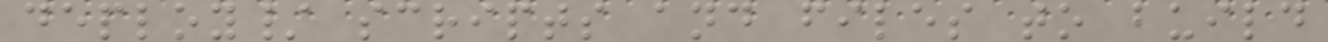deploy/ scripts and files to build
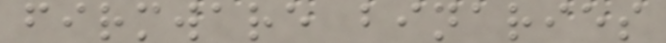firmware binaries
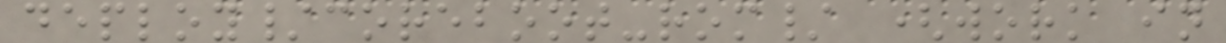deploy/coreboot-rom/ (work in
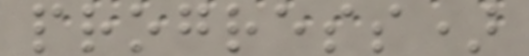progress)
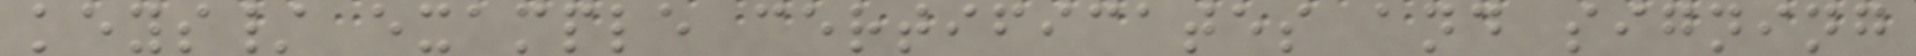keys/ example certificates and signing
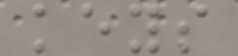keys
